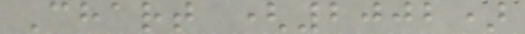Chart (2002)
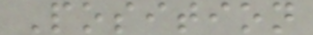Position
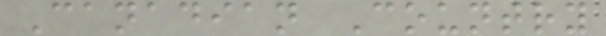Canadian Country
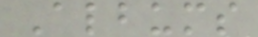Albums
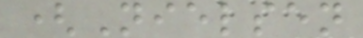(Nielsen
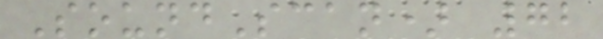SoundScan) 72
